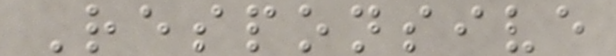Responsive
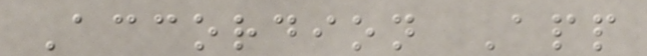Accordion App
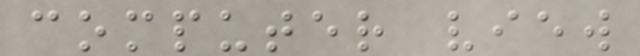computer view
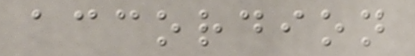accordion
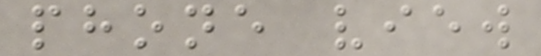phone view
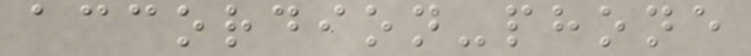accordion-phone
